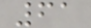61
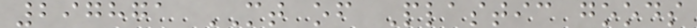297871 MT of Plastic goods
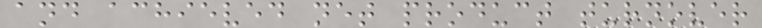and achieved net product turnover
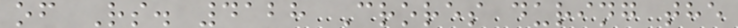of Rs. 4128 Crores during the
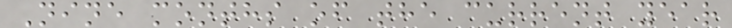Nine months of the current year
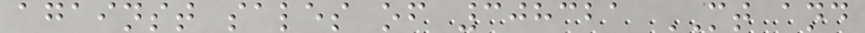against sales of 308321 MT and
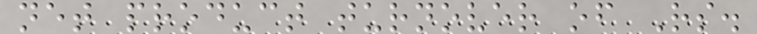net product turnover of Rs.
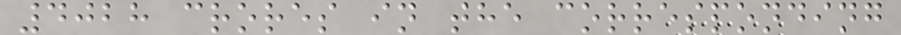4028 crores in the corresponding
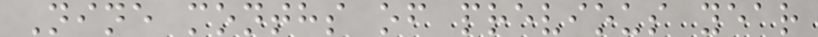Nine months of previous year
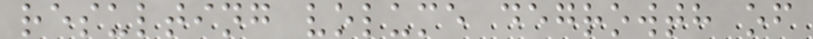resulting volume degrowth of
